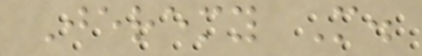Jeremy M.
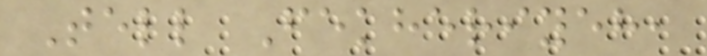Tell Fekheriyeh,
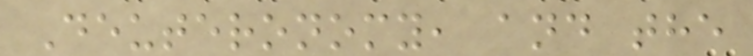Deuteronomy, and the
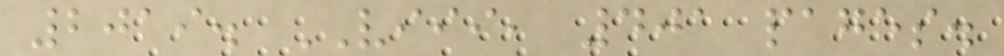2019. VIII, 401 pages.
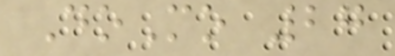DoMo 27
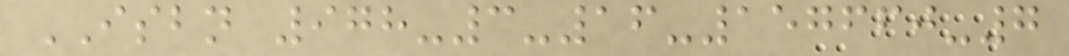ISBN 978-3-16-157660-7
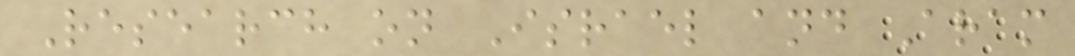Research on Israel and Aram
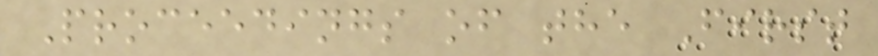Proceedings of the First
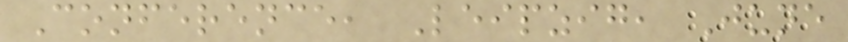Conference, Leipzig, June
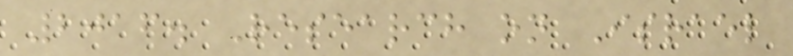2016. Research on Israel
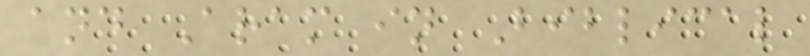and Aram in Biblical
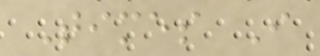Times I
